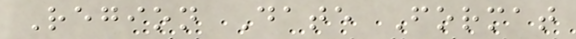Region Date Format
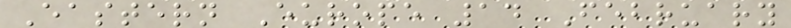Eastern Europe 14 February
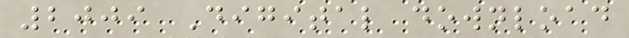2009 Digital download
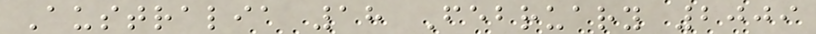Australia 18 February 2009
